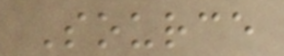Source
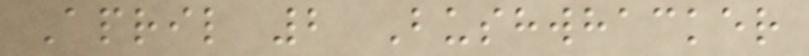April 2 Bushwhacker
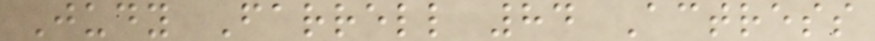Judy Farrell 84 Actress
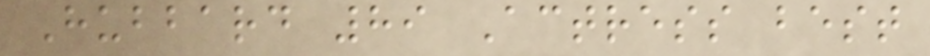Hubbard 89 Actress best
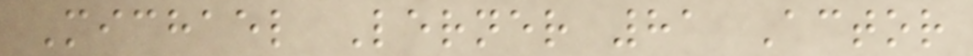Michael Lerner 81 Actor
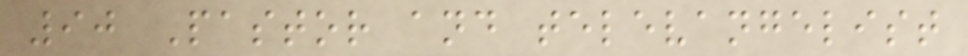90 Pastor and televangelist
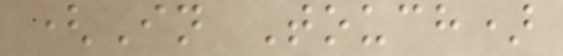(In Touch)
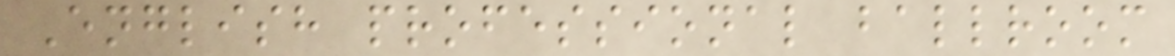English professional ballroom
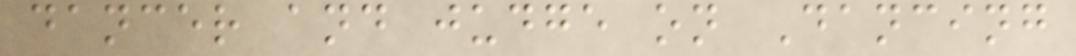dancer and judge on Dancing
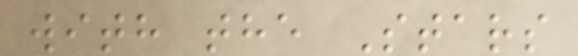with the Stars
